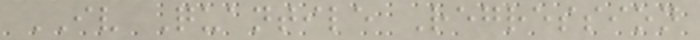IV Quantile Regression
